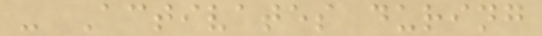- Activates during
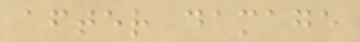after damage
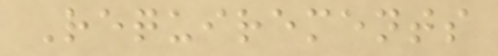Requirements
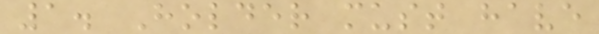1. Holder must have
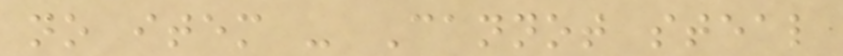no item - Cannot steal
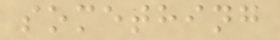something
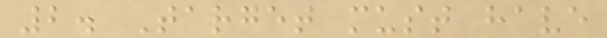2. Target must have
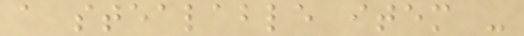a stealable item -
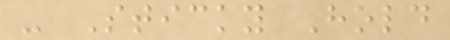- Sticky Hold
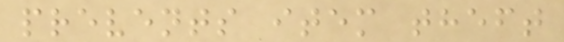prevents item theft
